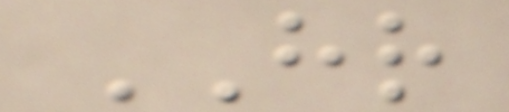HR
